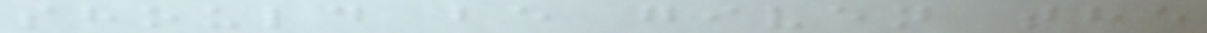should be given the
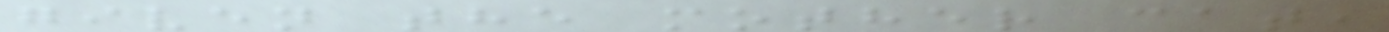given the mother cat,
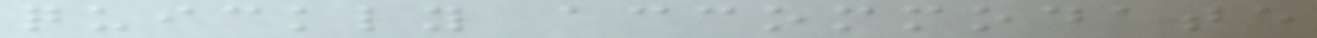quickly accommodate
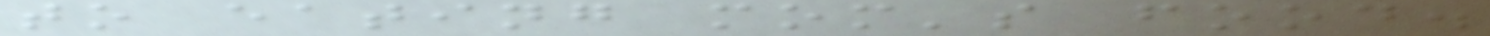to eating mom's food.
